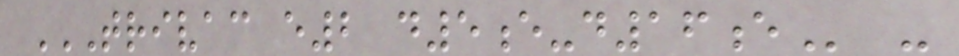TRIVAC E2 D5E-D16E -
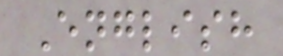English
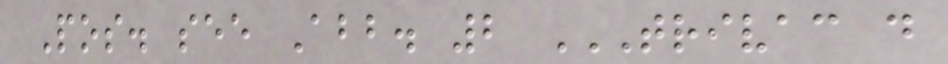Pos. see Abb. 2 TRIVAC D
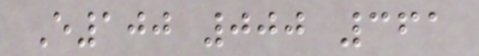E100 000 361
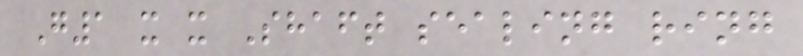G1 x x Shaft sealing ring
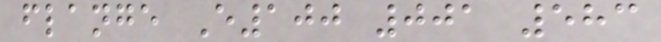flange E100 001 583
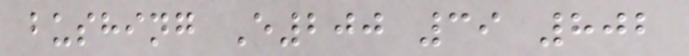bushing E200 39 802
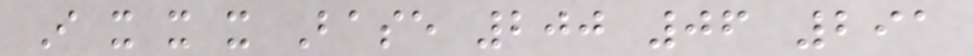I x x x Base 200 06 291
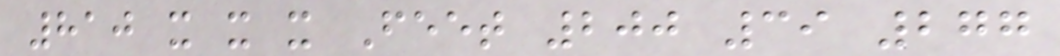810 x x x Feet 200 39 277
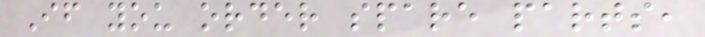If you order spare parts,
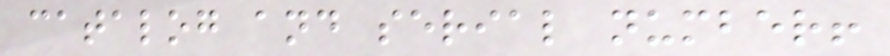catalog and serial number!
